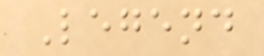Legend
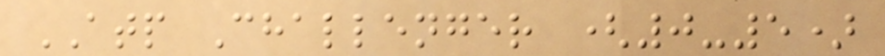ATP Challenger (0-5)
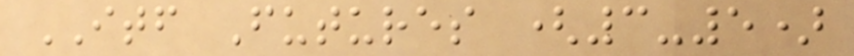ITF Futures (3-5)
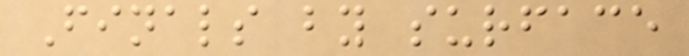Finals by surface
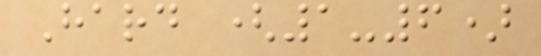Hard (1-6)
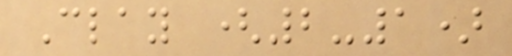Clay (2-1)
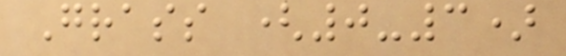Grass (0-3)
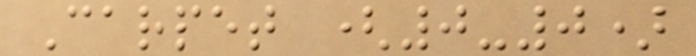Carpet (0-0)
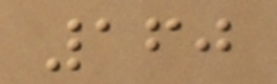160
